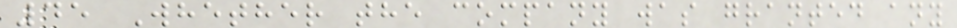45 Whether the company was granted any
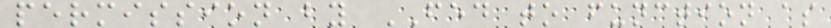permission by FED to function as
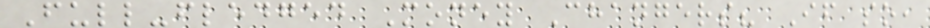Full-fledged Money Changers? If so,
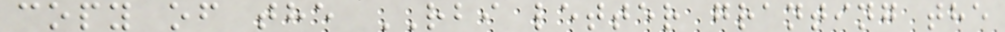copy of the RBI letter granting the
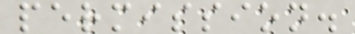permission.
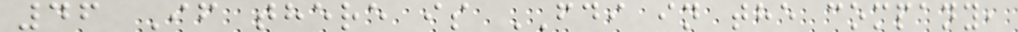46 If there is FDI in the company,
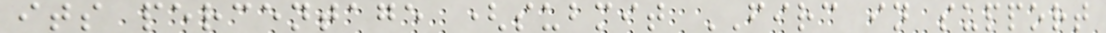its percentage (submit FIRC in support
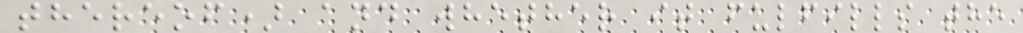thereof) and whether it fulfills the
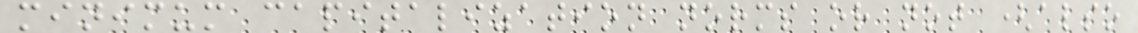minimum capitalization norms or not (also
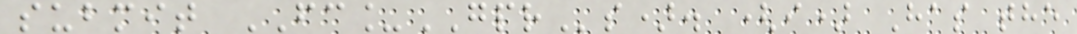submit FC_GPRs). (i) Has the
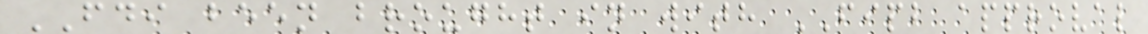FDI been brought in with FIPB approval
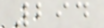294
